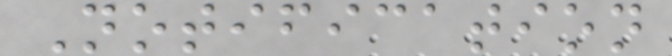Notification
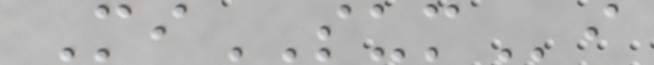MiSUMi
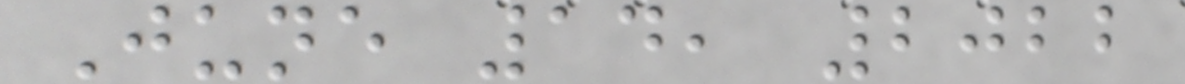June 14, 2022
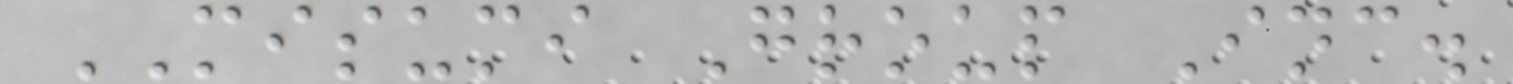MISUMI Group Inc.
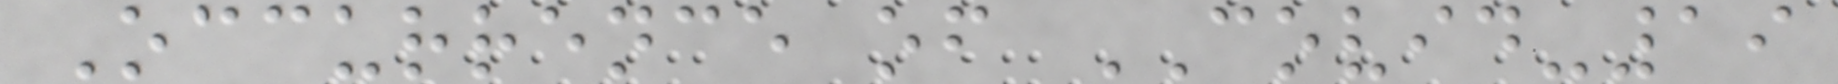Occurrence of COVID-19
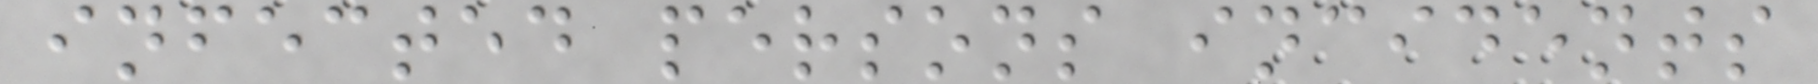infected persons incidents
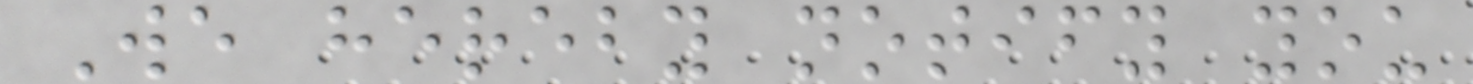We hereby notify you
